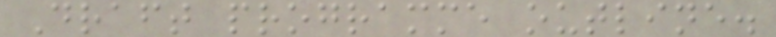Draft programme outline.
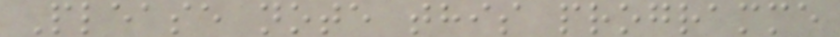Please note this programme
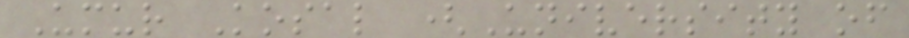Umur Kosal (University of
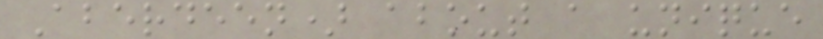Aberdeen) about a unique
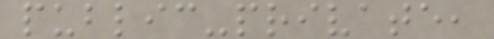public-private,
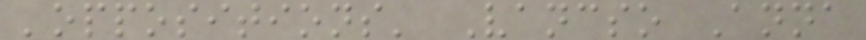'oppositions' Vancso Anna
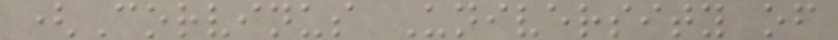(Corvinus University of
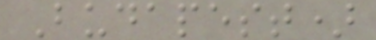Budapest)
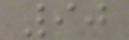90
